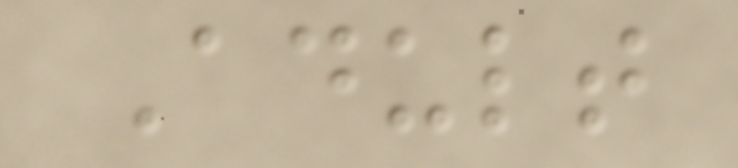Adult
